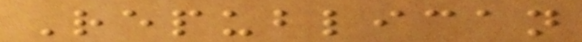Republican
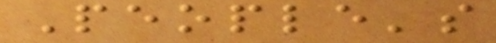People's
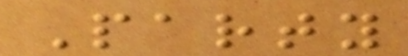Party
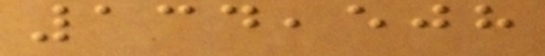134,508
